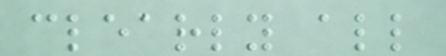clearly all
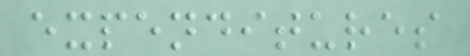expenditures
